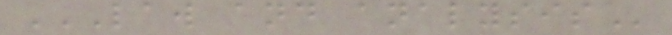LAW AND ANALYSIS
